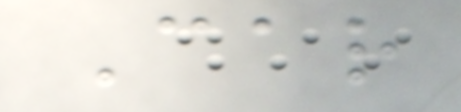Car
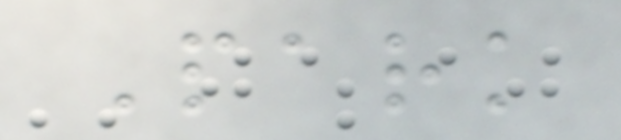Park
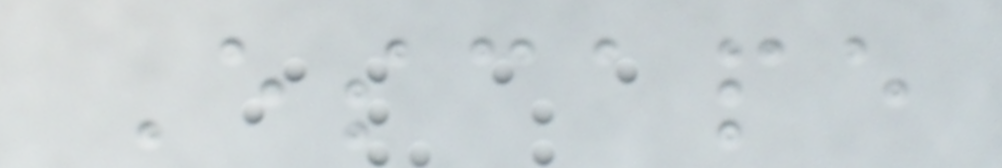Escape
